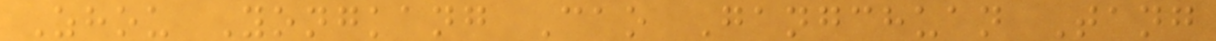Zhou Yongkang Cao Gangchuan Tang
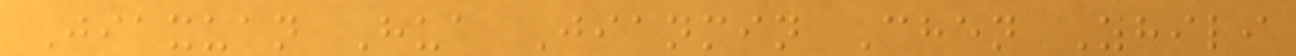Jiaxuan Hua Jianmin Chen Zhili
